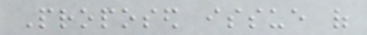Proposed issue of
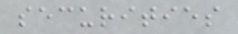securities
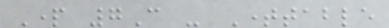Part 7C - Timetable
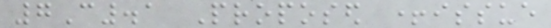7C.1 Proposed +issue
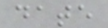date
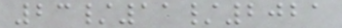23/11/2021
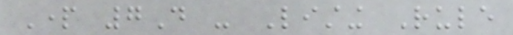Part 7D - Listing Rule
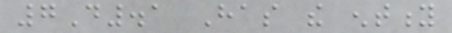7D.1 Has the entity
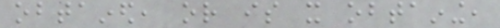obtained, or is it obtaining,
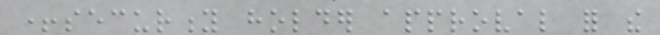+security holder approval for the
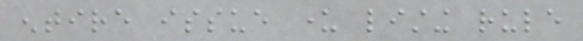entire issue under listing rule
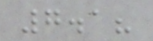7.1?
